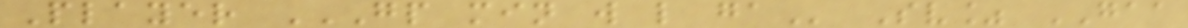Player GP MIN W L GA Sv% GAA
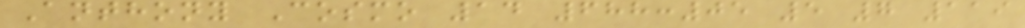Anthony Cosmo 14 688:05 5 7 119
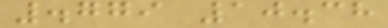.779 10.38
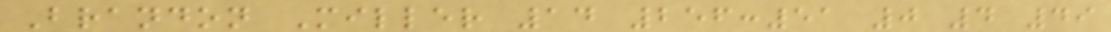Brandon Miller 14 256:51 0 4 49
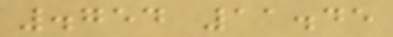.754 11.45
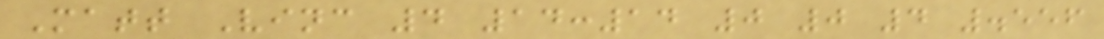Matt Vinc 4 14:14 0 0 4 .556
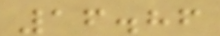16.86
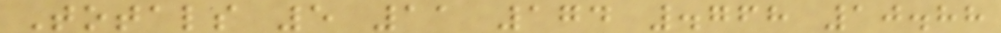Totals 5 11 174 .768 10.88
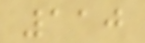110
